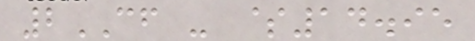2CF - $14.95
